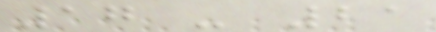17 - 21
